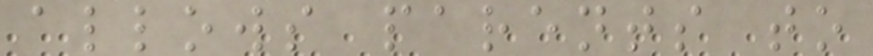allows parents to
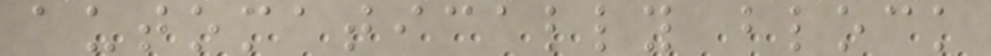automatically block
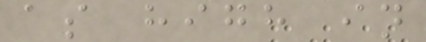as high in
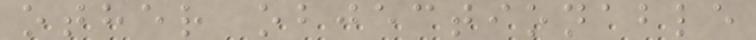other objectionable
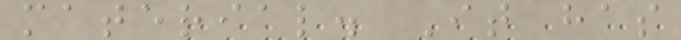material. It has
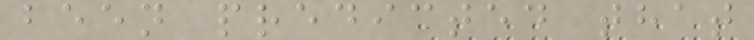been predicted that
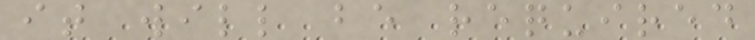it will be required
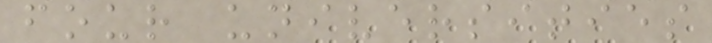four universities
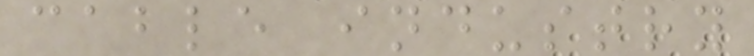cable industry
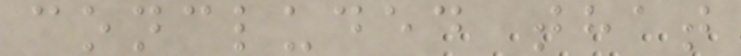concluded that
